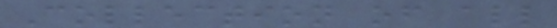Collection of all
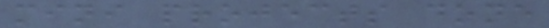mini projects done
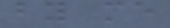by me
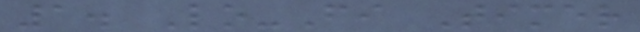1. Lo-Fi Timer
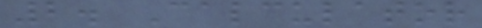2. Calculator
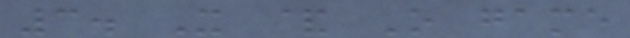3. X & O game
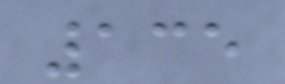135
